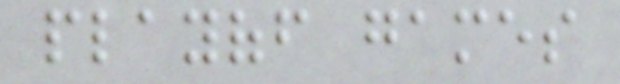playoff games
